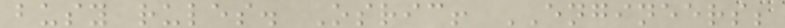busy rules. Osric! ENGINEERS;
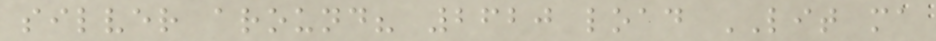silver around? 2620 load LIT ma
